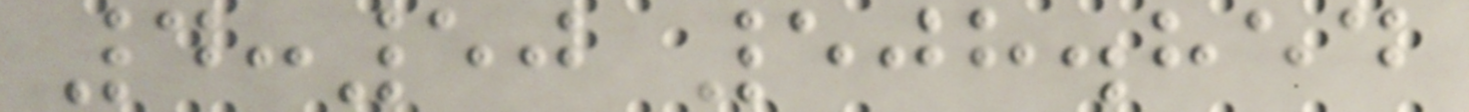4:50 508.854
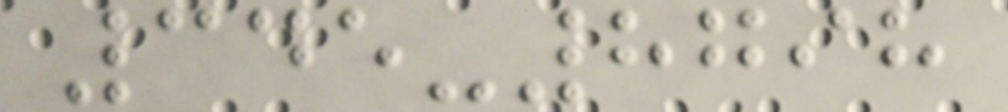345-8798
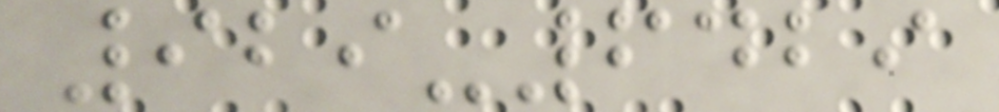929-6429
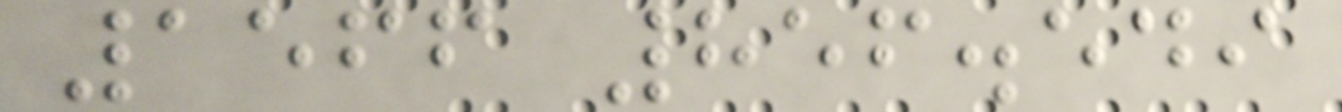1566 856.549
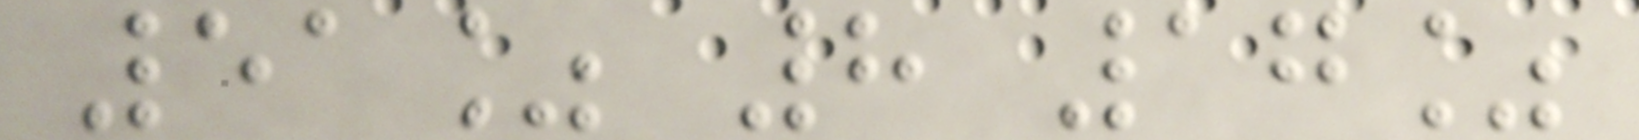51% 8 17%
